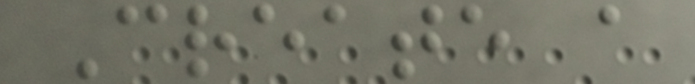Create a
